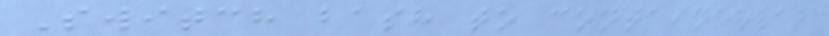Switch bash to containerlab
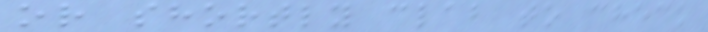or shortly clab to check
